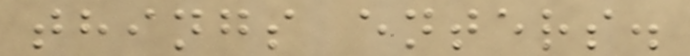things enters.
